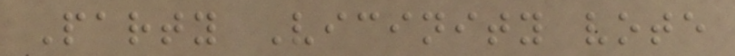Party Vicinity vote
